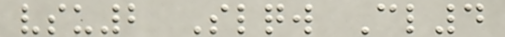vsu2 Slqw Cl4
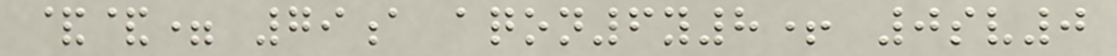&&= 79a aqon6y8+ 0sv0
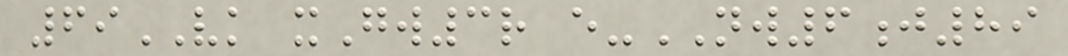69VK xGw3r e-NW6j89
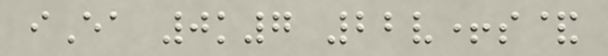iEa 0k7 22v+s&
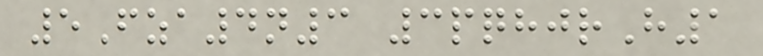5Fza4n3 3pqhjrH1
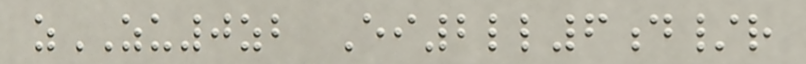zZU0zb Ei2ll6d/r
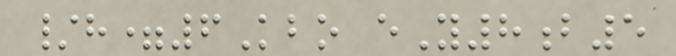/h=6Kbo eY8b5
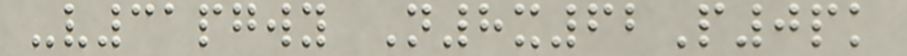-v31pgwy N8x62P0pk
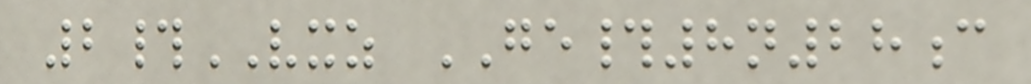2#VXZ GE#8n28c
